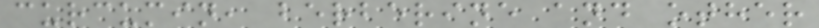curcumin, berberine and other
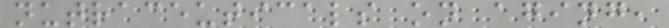nutraceuticals on aging,
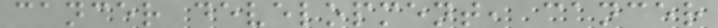cancer development, cancer
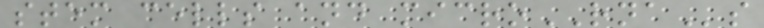stem cells and microRNAs
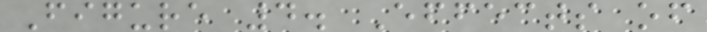Figure 4. Effects of
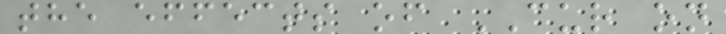the effects of CUR on
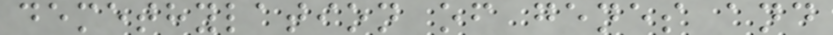demethylation of genes and
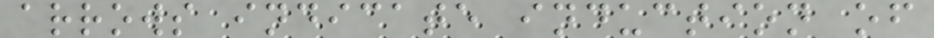arrows indicate induction of
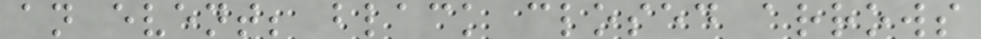an event; black closed arrows
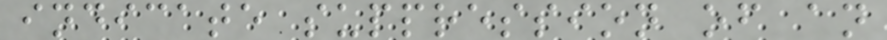indicate suppression of an
